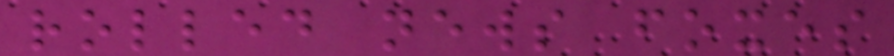rolled news foxes
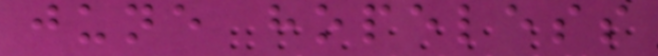june hopeless
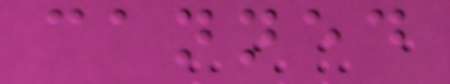canned
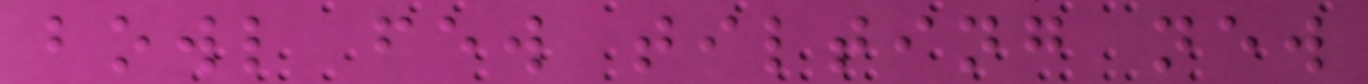bowl few tilting new
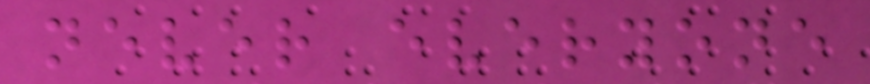never everyone
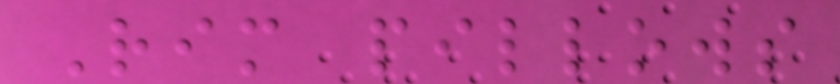Rim pillows
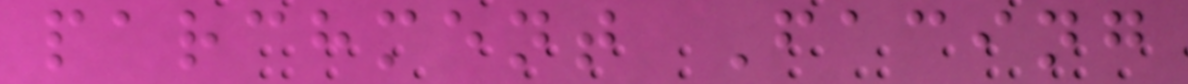parchment Facing
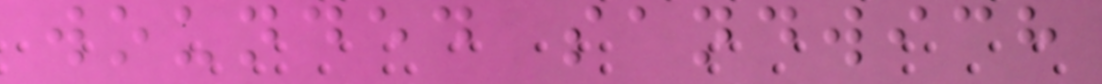wounded sandwich
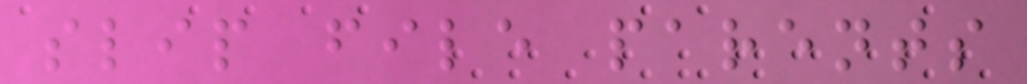slip file parents
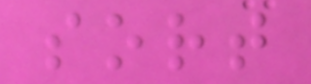sort
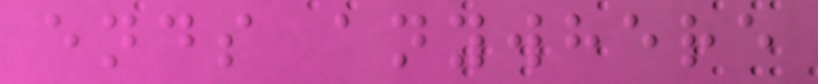ends anywhere
